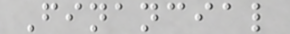Financial
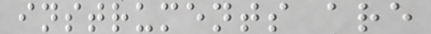instruments are
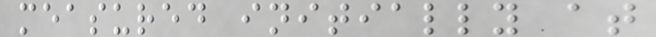measured initially at
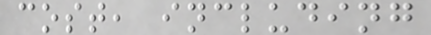cost, including
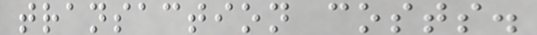transaction costs.
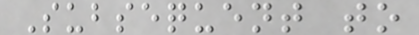Subsequent to
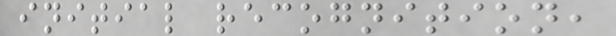initial recognition,
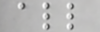all
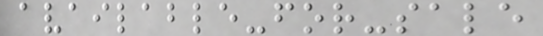available-for-sale
